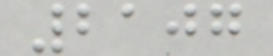2107
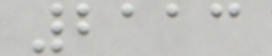2113
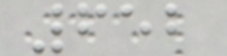652
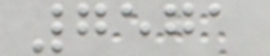7571
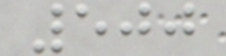500
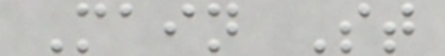Main St
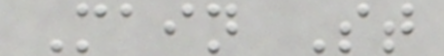Main St
